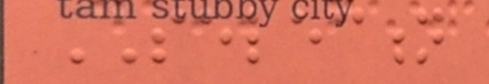SELECTION
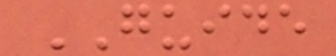GUIDE
